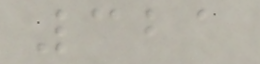321
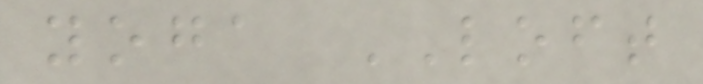yoga LOFT
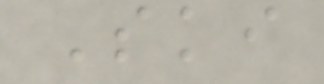Ski
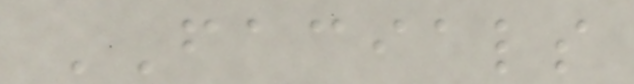FACIALS
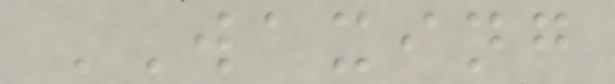WAXING
